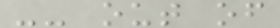-- out of
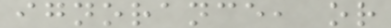ignorance, or
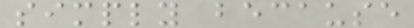simply because
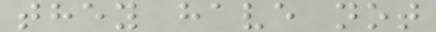they have not
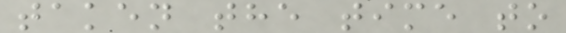taken the time to
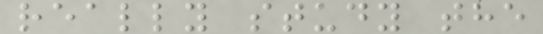really study the
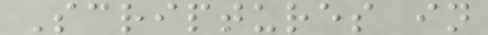Scriptures in
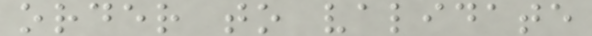order to validate
